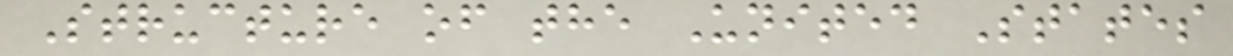Structure of the United States
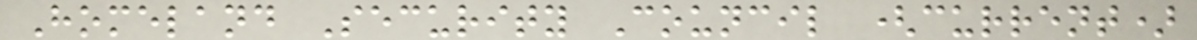Homeland Security Council (current)
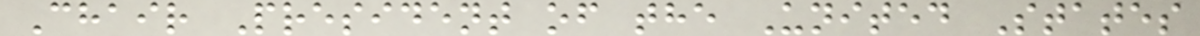Chair President of the United States
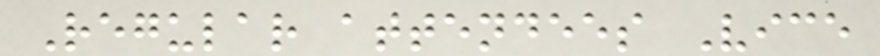Regular attendees Vice
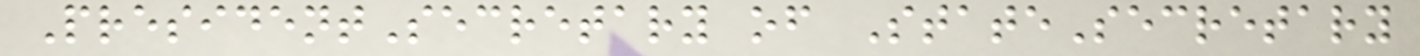PresidentSecretary of StateSecretary
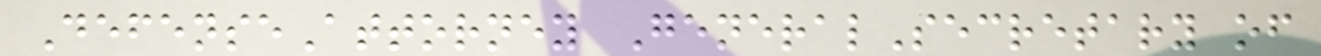DefenseAttorney GeneralSecretary of
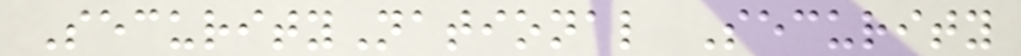SecurityNational Security
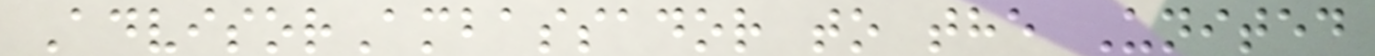AdvisorAmbassador to the United
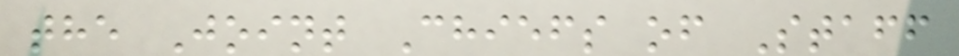the Joint Chiefs of Staff
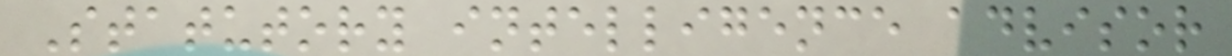Statutory intelligence advisor
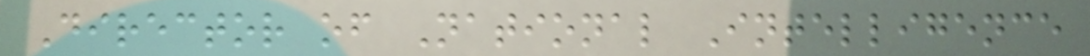Director of National Intelligence
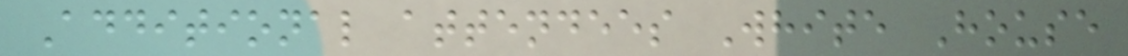Additional attendees White House
